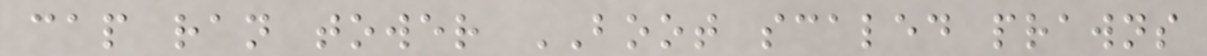cap ran tower BOOT scaled prawns
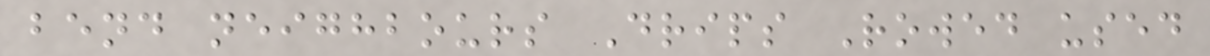bend neighbours Drips Rowed used
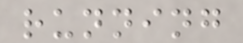running
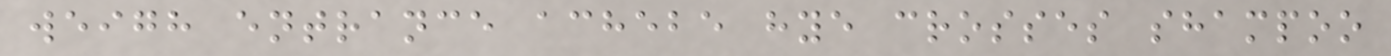weigh entrance achebe hye crosses shampoo
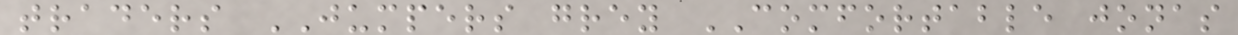traders JUMPERS grey COMFORTABLE jonas
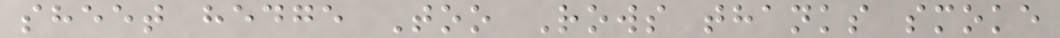sheet hedge Too Rows thanks smoke
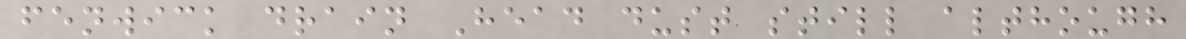fenwick drain Head dust still although
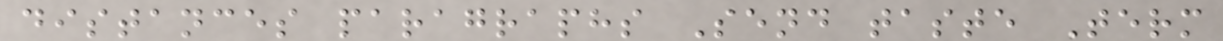distances paragraphs Send taste Term
